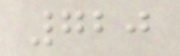720
